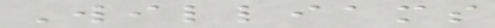Williams
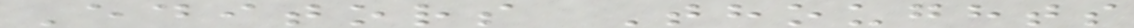Editors Thoughts
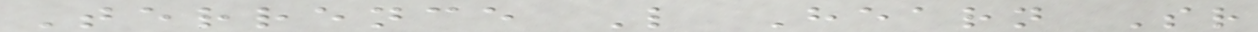Terrence L Hearn Sr
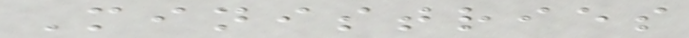Ministries
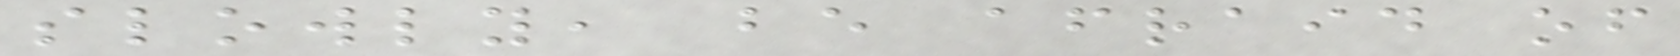slowly, be afraid of
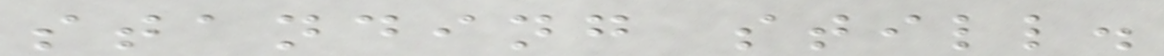standing still.
